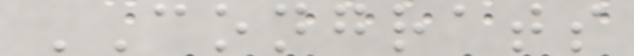CONGRATS
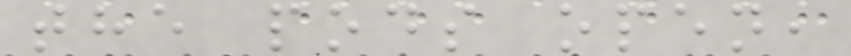the pods open,
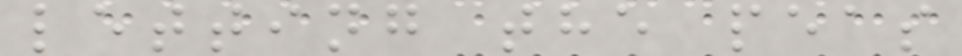letting the peas
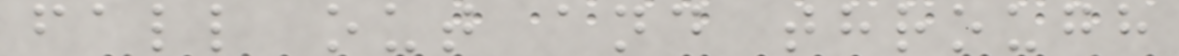fall out and through
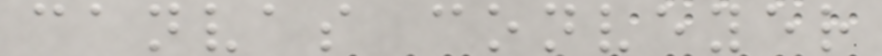canvas conveyer
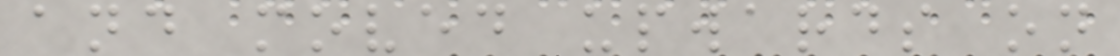and moved upwards on
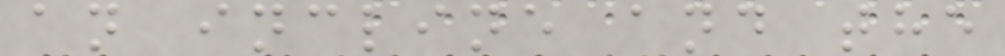an incline and the
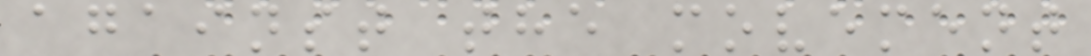against the movement
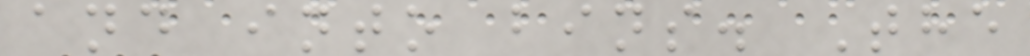and into bins. The
